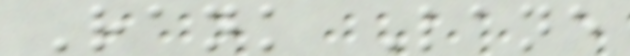Rank Lane
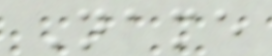Name
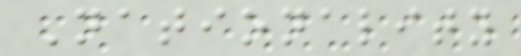Nationality
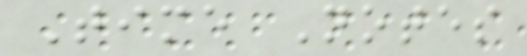Time Notes
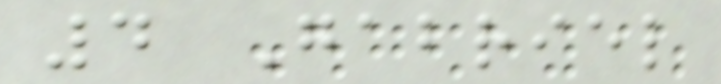4 Gabriel
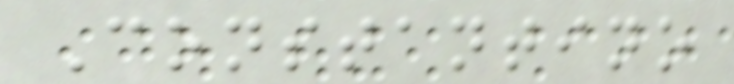Constantino
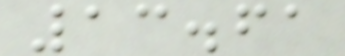13.61
